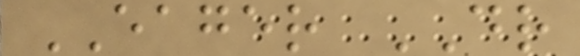EAGER DR
